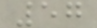57
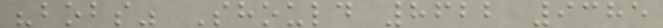"bobs" Should 8622 9385
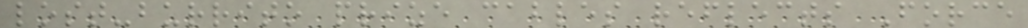lost-burrito prize cables reflects Force
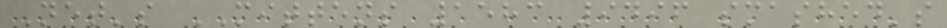Net's MITTENS 1583 9496 smashed's
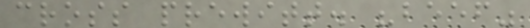cross prewitt. "beef"
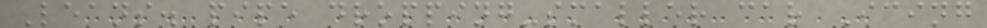Leans. pipe dropping-smaller car Icing
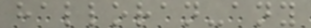halloran-any
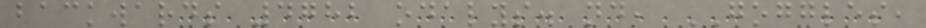backwards 4782 odalys. nd, GOGGLES,
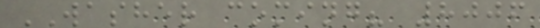WASHER coming? 8006
